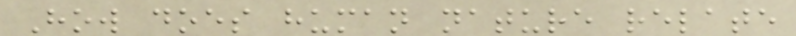How does human nature relate
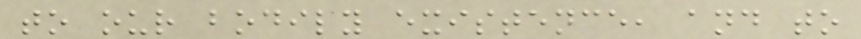to our bodily existence, and to
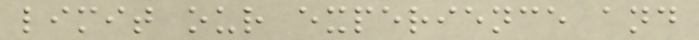limit our experience and
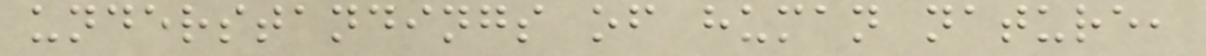understandings of human nature,
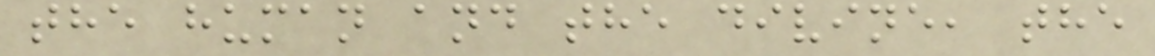the human and the divine, the
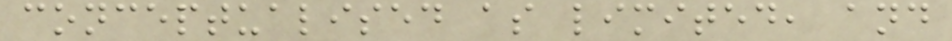conceptualised as limited, and
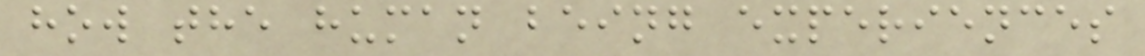how the human being experiences
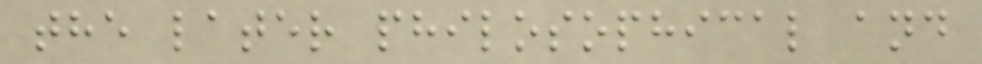the later philosophical and
